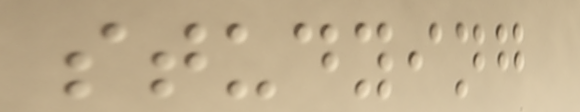studying
